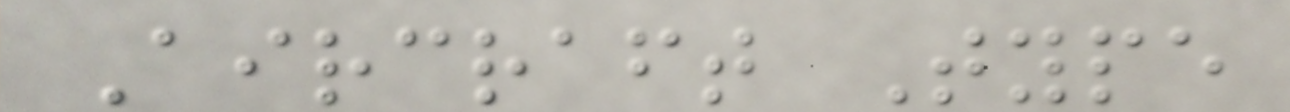Aircraft Type
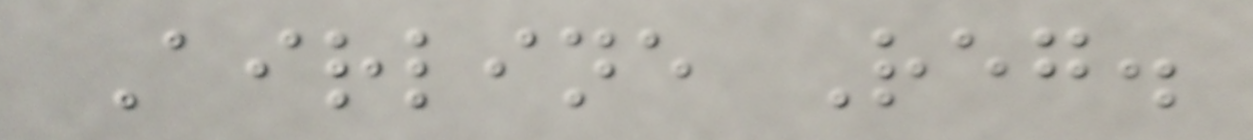Airline Reg.
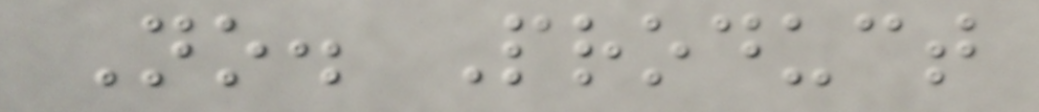No. Product
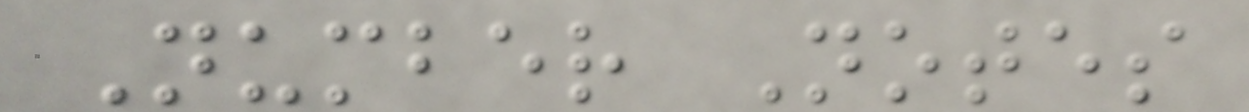Number Notes
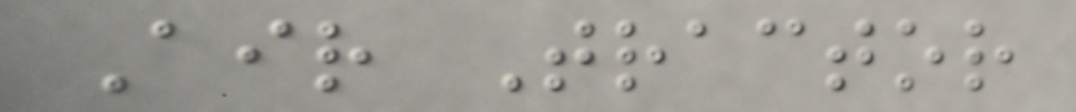Air Tractor
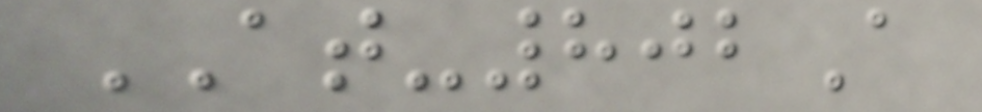AT-802A
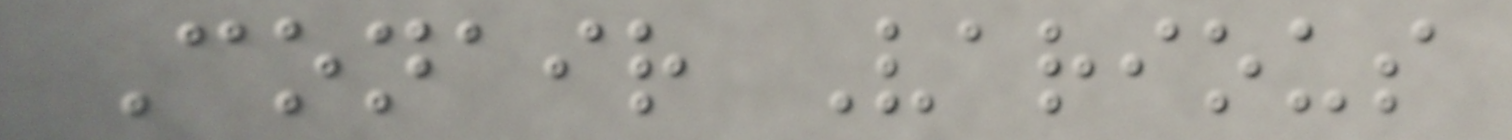Conair Various
